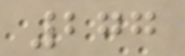277
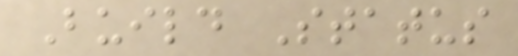Build Status
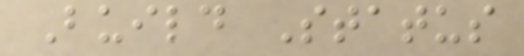Build Status
